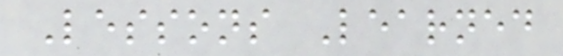Lessons Learned
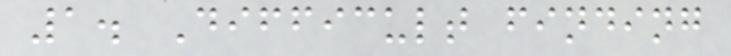1. Difficult finding
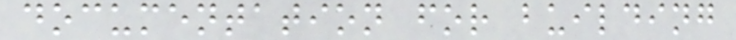documentation for building
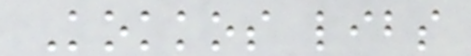Kokkos libs
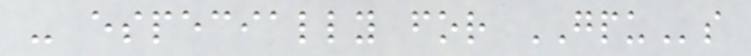- especially for GPUs
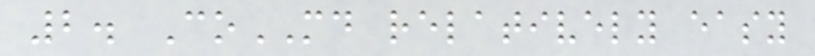2. CoMD relatively easy
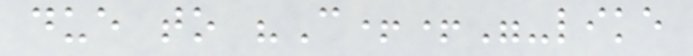due to "C++"-like
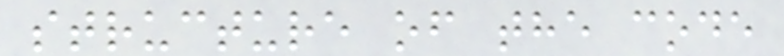structure of the code
